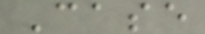Case
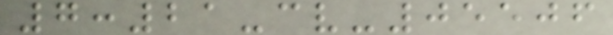7:21-cv-05506
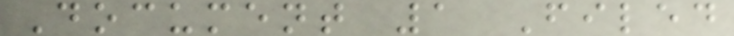Document 1 Filed
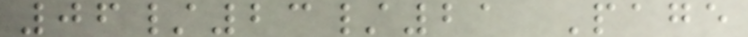06/23/21 Page
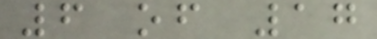6 of 17
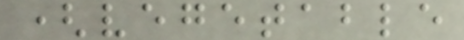(vegetable
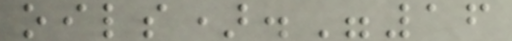oils)."16
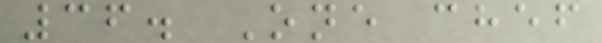36. One chef
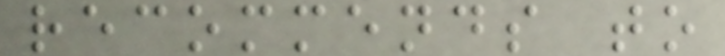recommends to
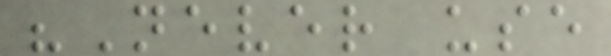"Never use
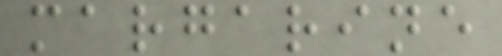margarine
